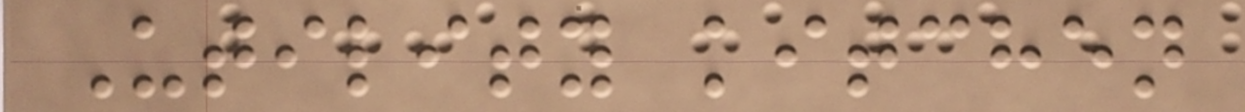Utility kitchen
